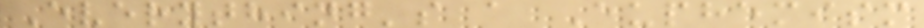Everything's a Euphemism
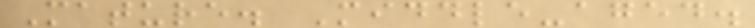Mature. Middle-aged.
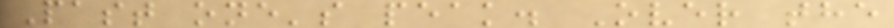Past one's peak. Over the
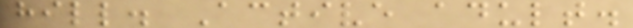hill. Active adult.
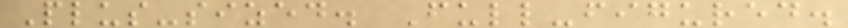Plus-sized. Full-figured.
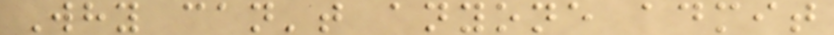Why can't anyone admit
